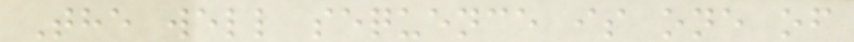The well sequence is one of
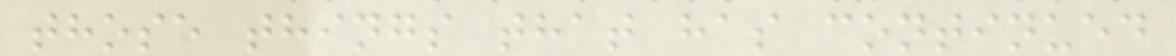those things that has continued
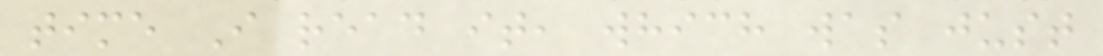time I read it, which was just
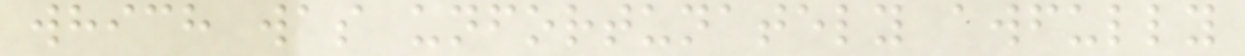which was unfortunately awfully
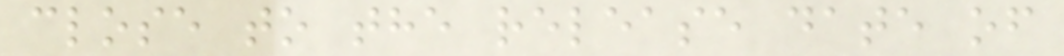close to the release date of
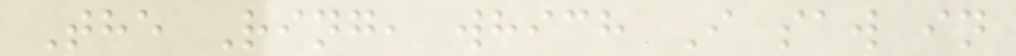The Ring, which I saw in
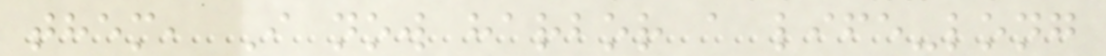them, I now harbor a life-long
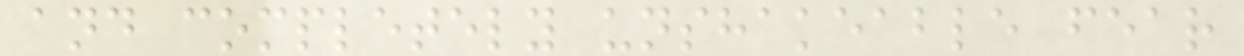and completely unshakeable fear
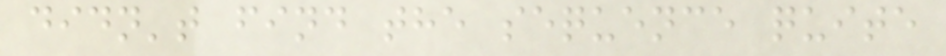didn't find the sequence quite
